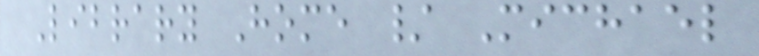Library Home / Michael
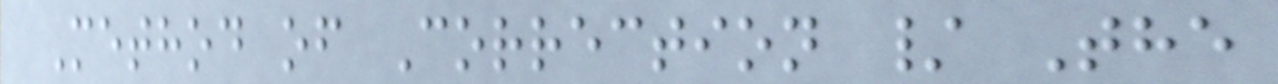Method of Correction / The
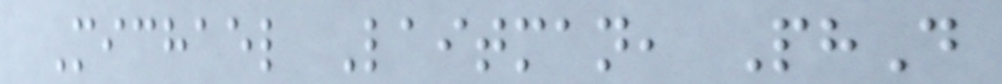Michael Laitman, PhD
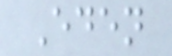Eden
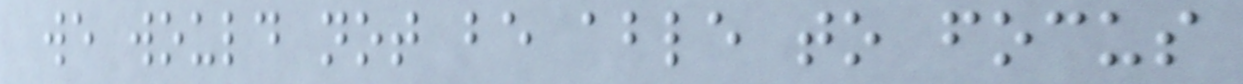we would not be able to focus
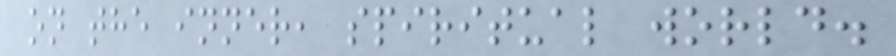on the inner, spiritual world.
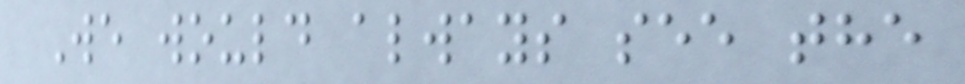We would always see the
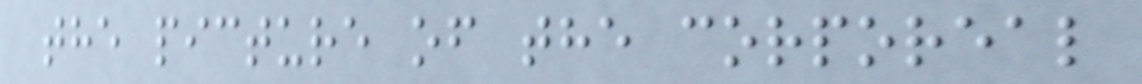the picture of the corporeal
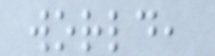world,
